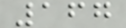167
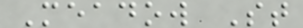Meadow St
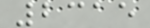2315
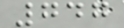747
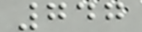747
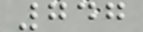747
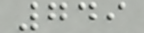749
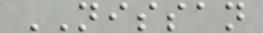NISSAN
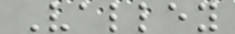Valley
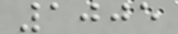1005
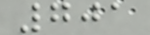701
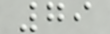79
